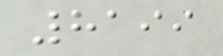8199
